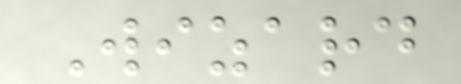Wizard
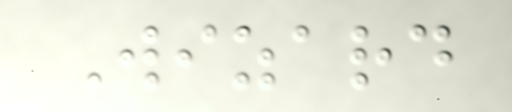Wizard
